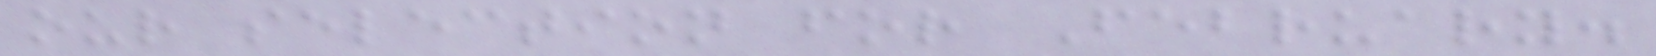our selection for February.
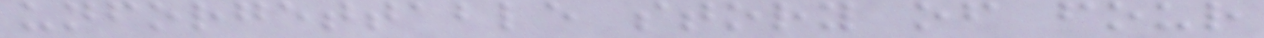unforgettable story of four
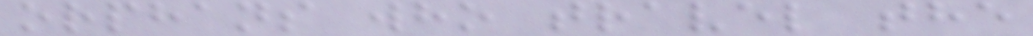orphans who travel the
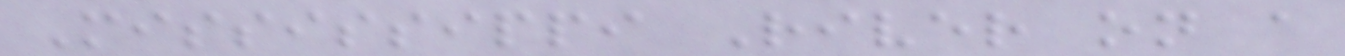Mississippi River on a
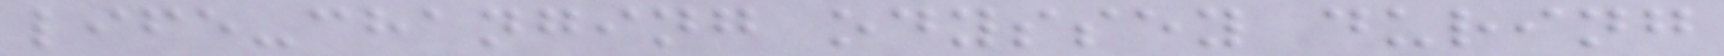life-changing odyssey during
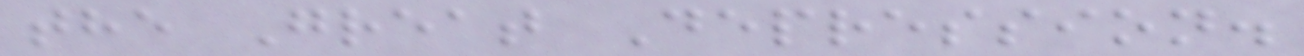the Great Depression.
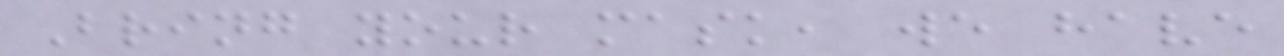Bring your mask, we have
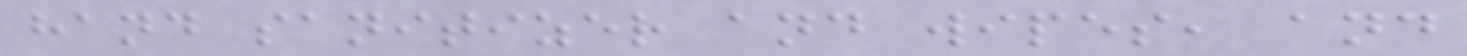hand sanitizer and wipes, and
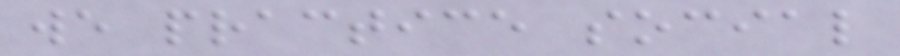we practice social
